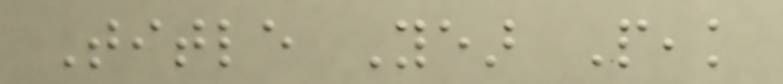Title Year Peak
